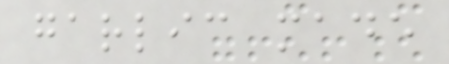garlic made
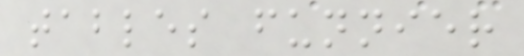tables funnier
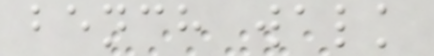bench walk
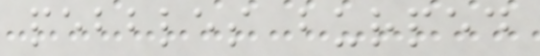pebbles burped
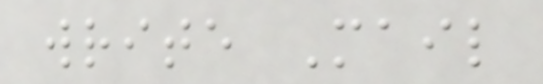write Mail
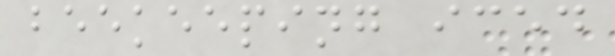beekeeping iced
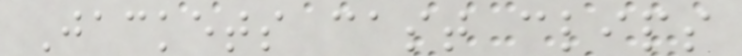Jackets cast clips
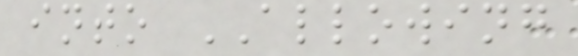into ALLOWING
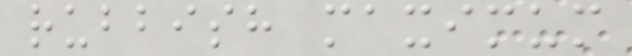rubbish maximum
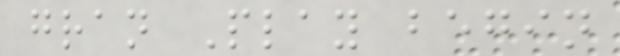gran Play begin
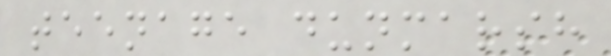teenage dunmarsh
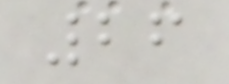26
